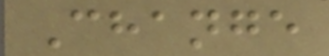Change
